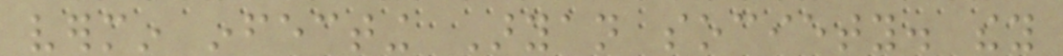vermin infecting Aryan society. they
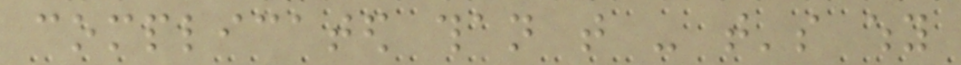complicated than that - that's why
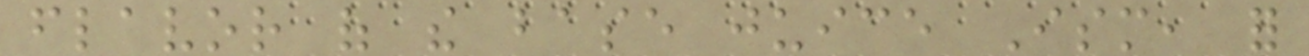flavor of the base juice Ism, for
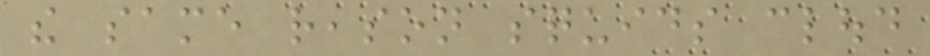the same reason squids cloud
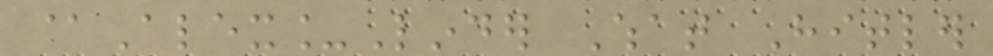@Alex_Linder What Hitler
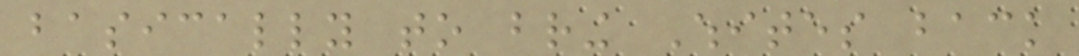basically to bring Whites back
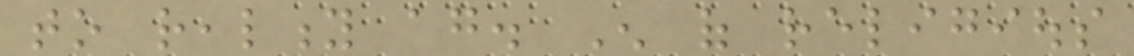to reality again. Enough of religious
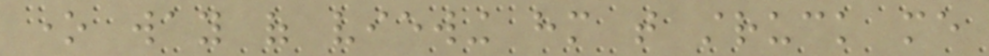one way of viewing him that struck me
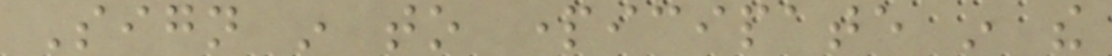Sign in to participate in the
